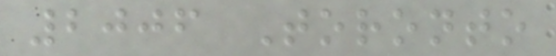2006 Toronto
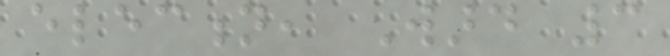election, Ward 3
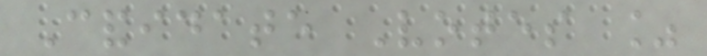Candidate Votes %
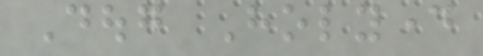Doug Holyday
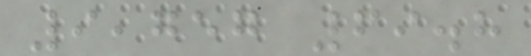9,757 69.8
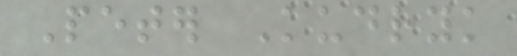Peter Kudryk
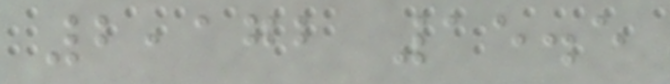2,172 15.5
